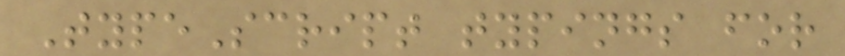TypeScript typings for
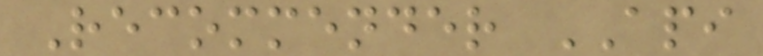Recommender API
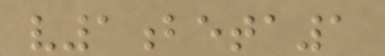v1beta1
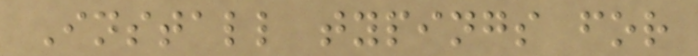Install typings for
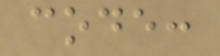code:
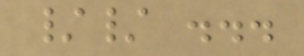// ...
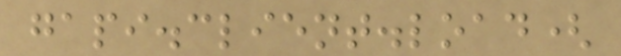gapi.client.load(
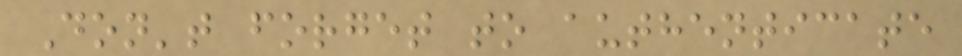Don't forget to authenticate
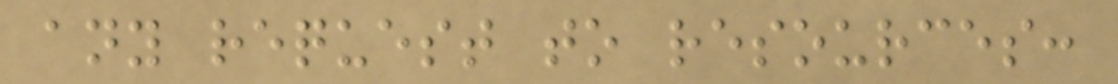any request to resources:
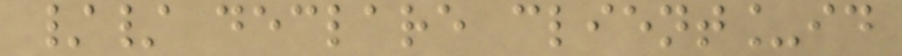// declare client_id
